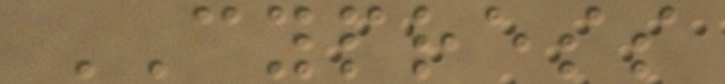CYPRESS
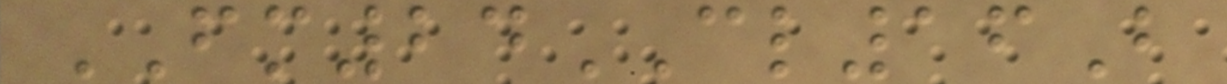FM24CL16B
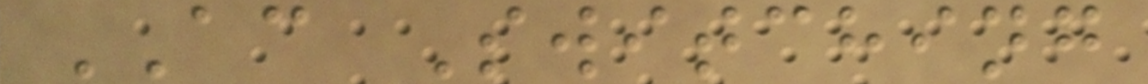AC Switching
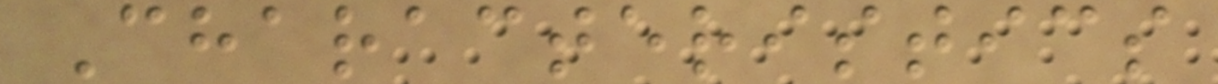Characteristics
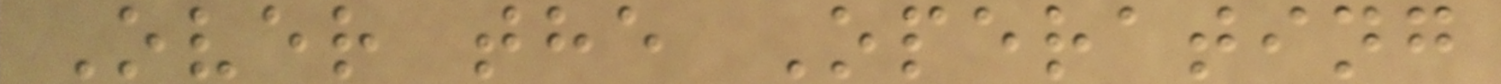Over the Operating
